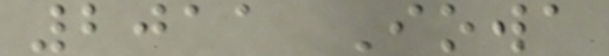2011 Iowa
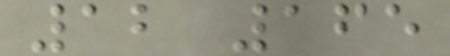12 165
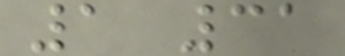1 31
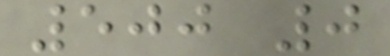500 0
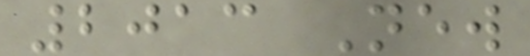2013 New
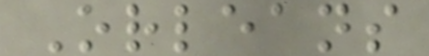Orleans
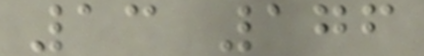13 176
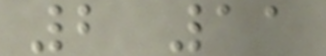2 11
